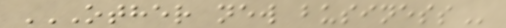OTHER NEW BUSINESS
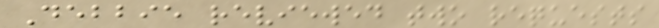Debbie reviewed two requests
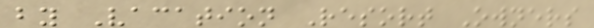by Vacation Resort Owners
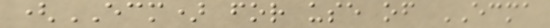(ECM) for use of ECMA
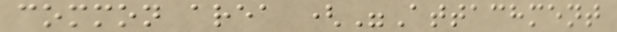common area ("Attachment
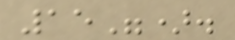15").
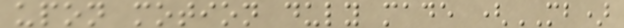upon motion duly made (MB)
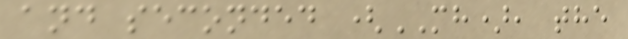and seconded (MH), the
